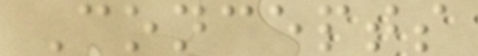Concepts
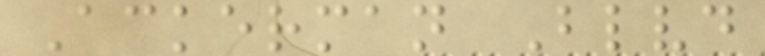Ackerman Blvd
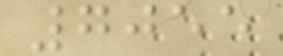7055
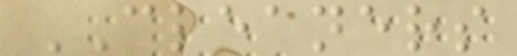CLEANERS
